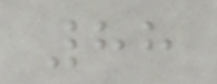88
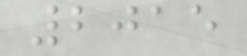2015
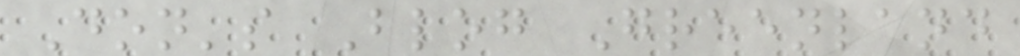Don's Blog Greenland
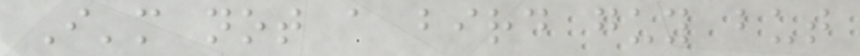I'm not a bird guy but
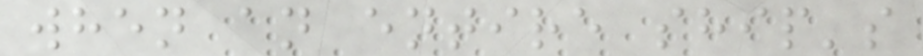when an entire ship's
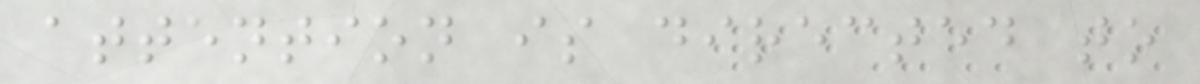attention is directed to
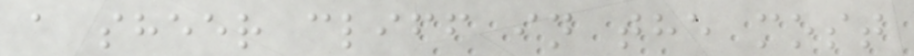a sheer cliff in the most
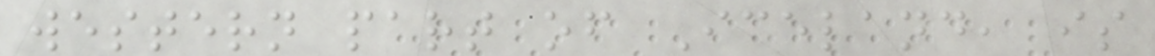western part of Iceland, is
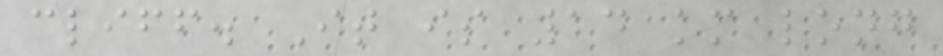cliff. It is 14 km long
